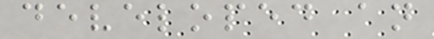developed an
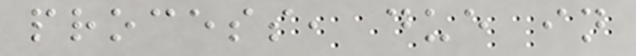process, due in
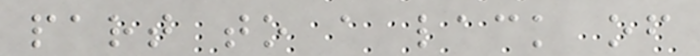part to a lack of
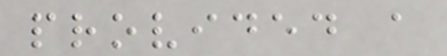provided a
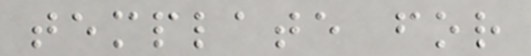template for
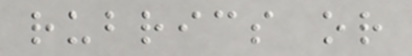rubrics or
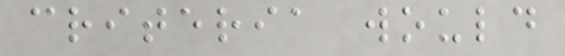criteria would
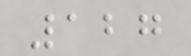127
